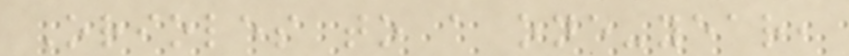Orioles to a one-year,
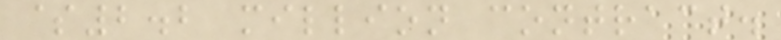$2.2 million contract.
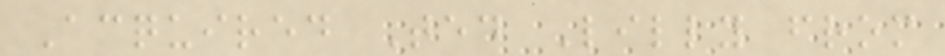Acquired Ted Lilly from
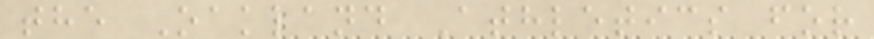the Oakland Athletics for
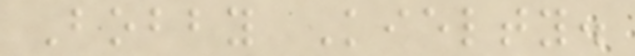Bobby Kielty.
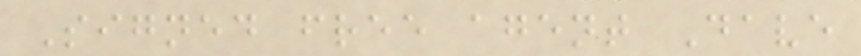Signed free agent Dave
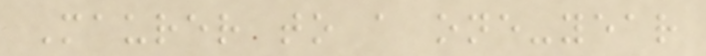Maurer to a one-year
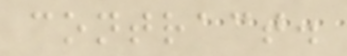contract.
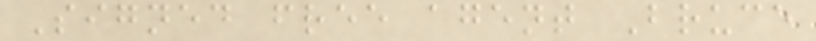Signed free agent Bruce
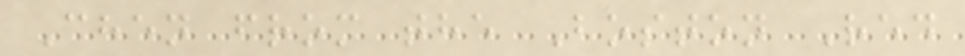Chen from the Boston Red
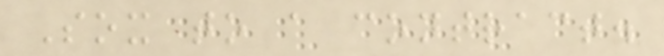Sox to a contract.
